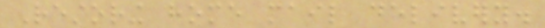Restoring home mail delivery.
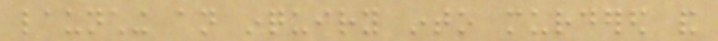launching an inquiry into murdered and
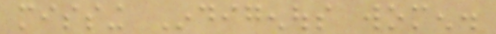missing Indigenous women.
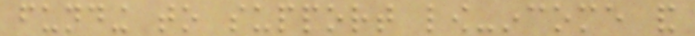funding to support low-income and
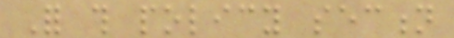For this policy section
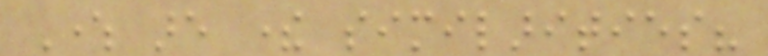Where are there similarities?
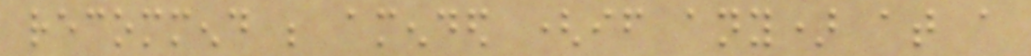recommend be amended (if any) at a
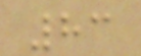83
